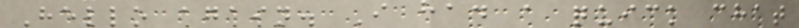Hello again. I had a quick chat
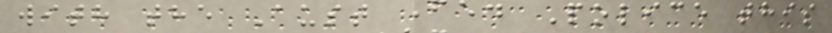with the Aust Fed Police this
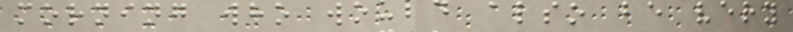morning who would also be very
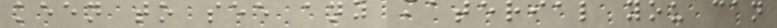keen to see any material you can
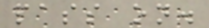pass on.
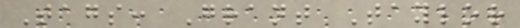Tags: Grant Taylor
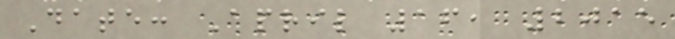Date: April 16, 2015
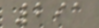291
